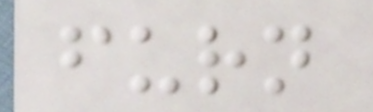furn
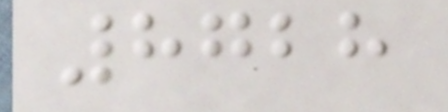8728
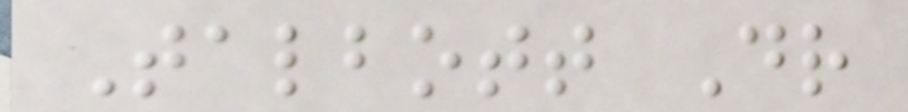Talbott Dr
